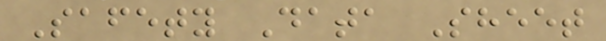Safety Data Sheet
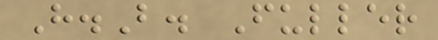H.B. Fuller
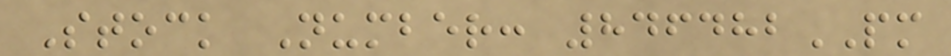Stock Number: 846482PM
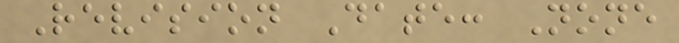Revision Date: None
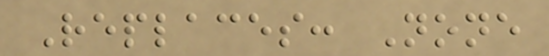Replaces: None
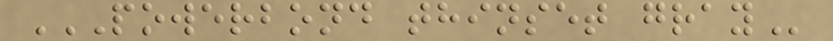POWERBOND THINSET GRAY
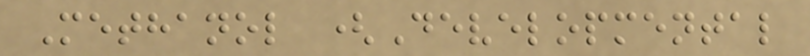Methanol (Developmental
